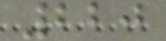220
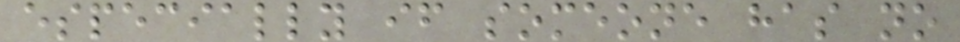especially if someone has no
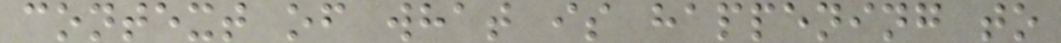context of what is happening to
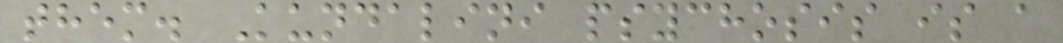them. Kundalini psychosis is a
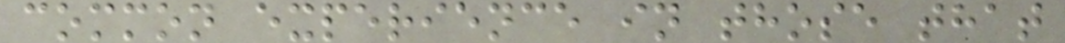common experience in those that
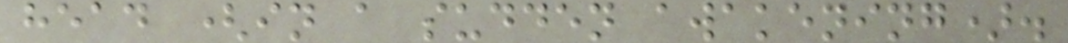head (in a sudden awakening).
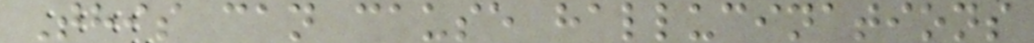This can cause hallucinations
